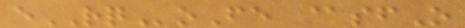eRQoFe @sfO
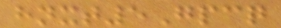hnxt5Gpcq
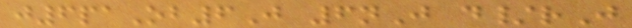j6paOb6J 6nJ d/rJ
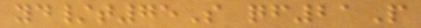yd/t75S qf21P
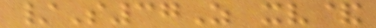/S37Z xv&
